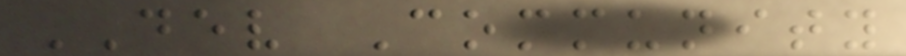DEV Community
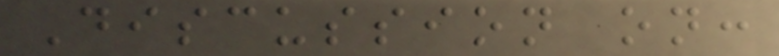Discussion on:
